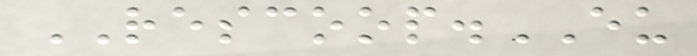RESCOOP.EU
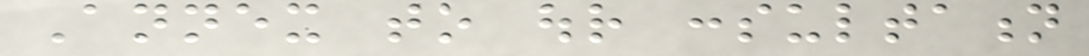Annex to our consultation
